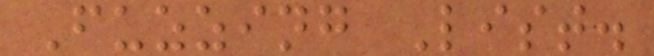Fuzzing List.
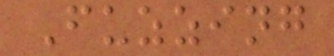Fuzzing
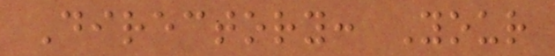Directory: Your
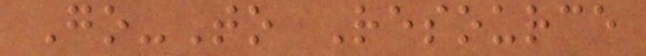Go-To Resource
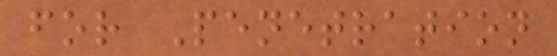for Penetration
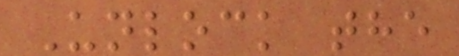Unlock the
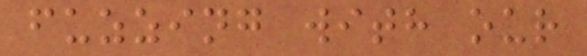fuzzing with our
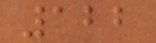122
